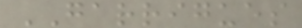GARRIGUES
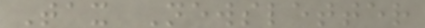Tax Newsletter
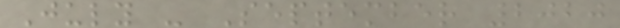July - September 2020
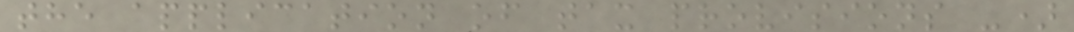the application of tax provisions -)
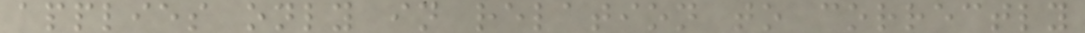applies only in relation to correctly
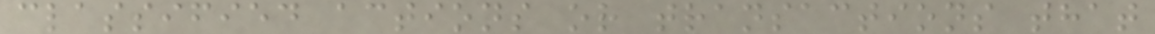classified actions or transactions that
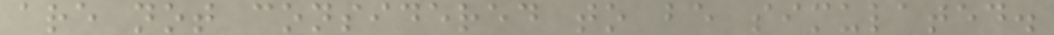are not considered to be simulated.
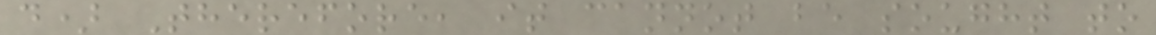d) Therefore, it cannot be sought to
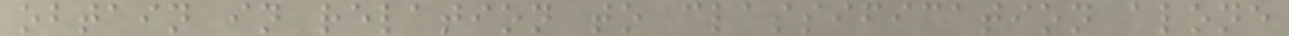obtain in relation to classification alone
